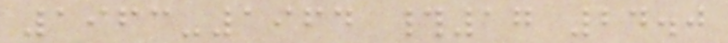1963-1964 #17 24.0
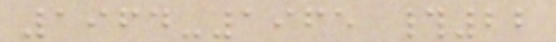1964-1965 #22
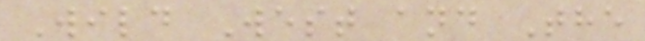Wild West and The
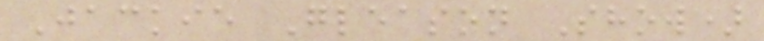Jackie Gleason Show)
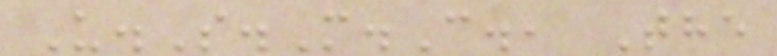U.S.M.C., The
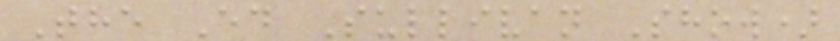The Ed Sullivan Show)
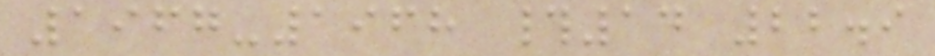1967-1968 #14 22.9
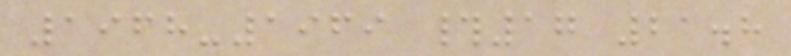1968-1969 #17 21.8
